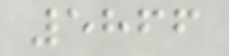5866
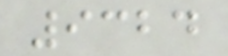9324
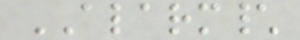ALARM\
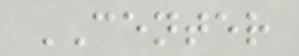CENTER
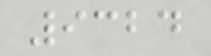9324
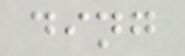ding
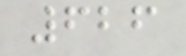626
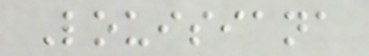Louisiana
